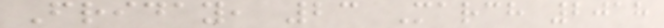Friday, 23 March 2018
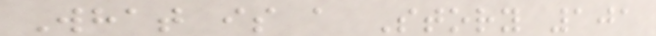What is a Story 101
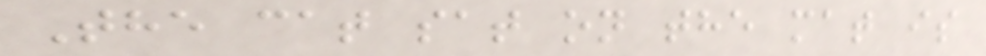The cat sat on the mat is
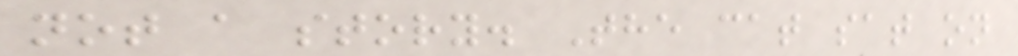not a story. The cat sat on
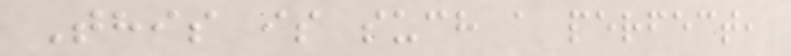This is such a perfect,
